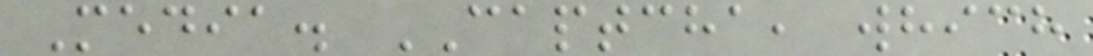Media. CAPTCHA, which
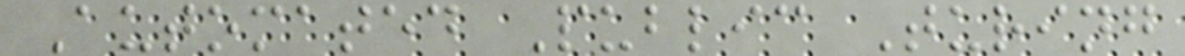Automated Public Turing
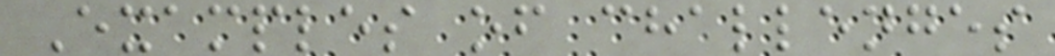Examples of challenges
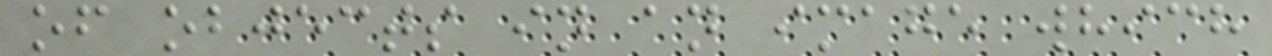of objects in an image which
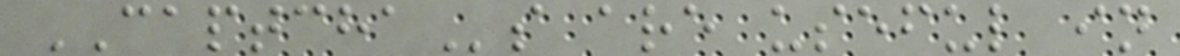CAPTCHAs are useful in
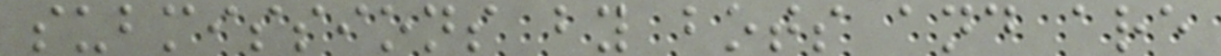submissions by bots and are
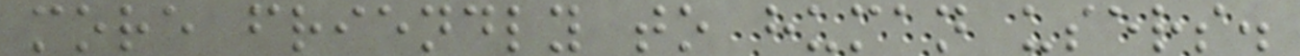more friendly to human users.
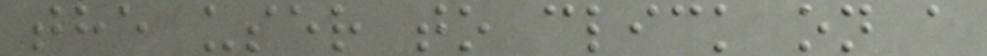the user to click on a
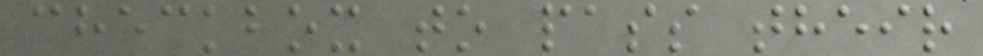checkbox to pass their
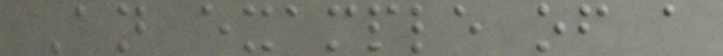An example of a
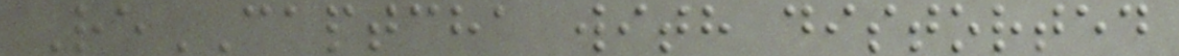ReCAPTCHA with distorted
